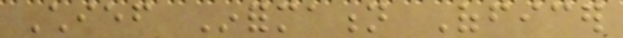Chief Information Officer
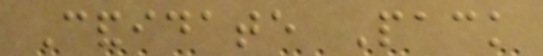Candidate Pack
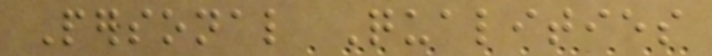Personal Qualities
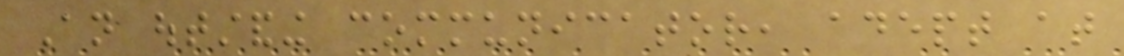An outstanding communicator, adept at
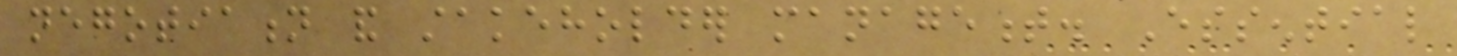negotiation and stakeholder management. Essential
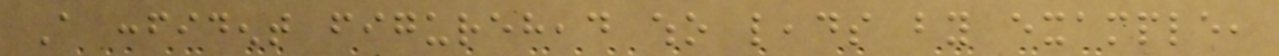A confident figurehead who leads by example,
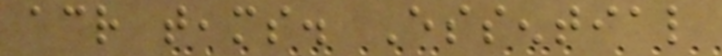across teams. Essential
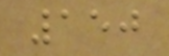150
